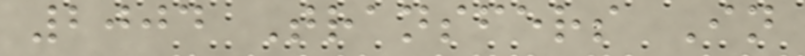2004 Transfers In
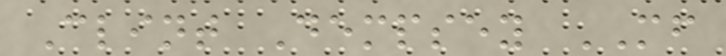Clint Dempsey MF
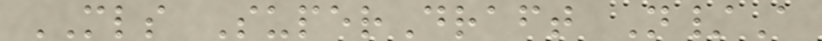MLS SuperDraft N/A
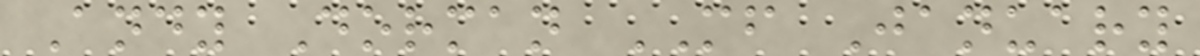Andy Dorman MF January
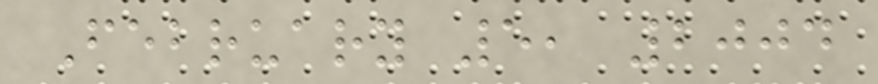February 5, 2004
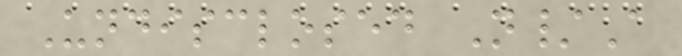Undisclosed N/A
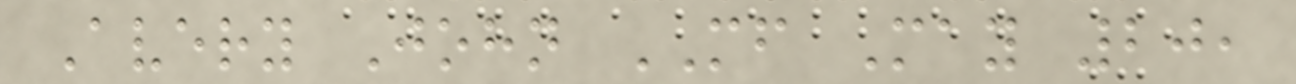Avery John MF May 20,
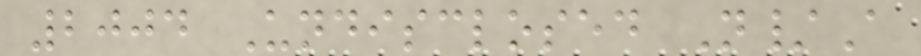2004 Undisclosed N/A
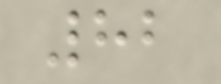82
